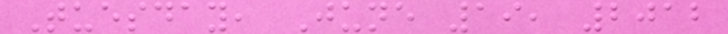Tuesday, June 19, 2012
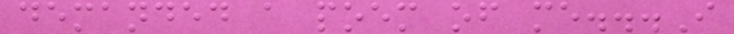demanded a poem of me...I
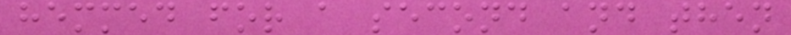hemmed for a second and then
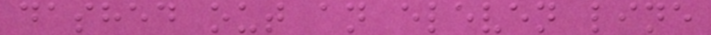dashed out an eleven line
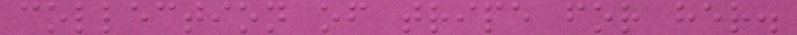collection of tripe for her.
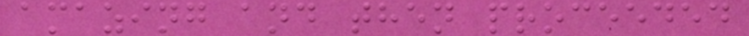amazing and then proceeded
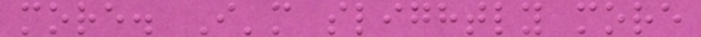more. I'm slightly more
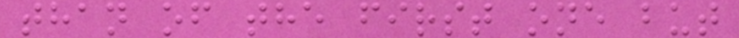than of the first one but
